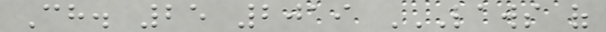Ch. 25 2019 LAWS OF
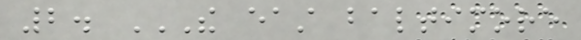2. THE EAST BALTIMORE
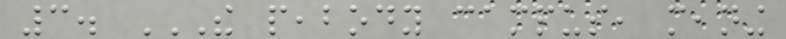3. THE PEABODY CAMPUS, MEANING
